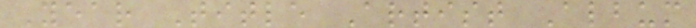Year Title Artist Album
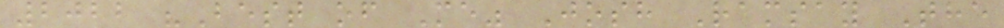2022 "Best of Me" Josh Ramsay The
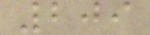209
